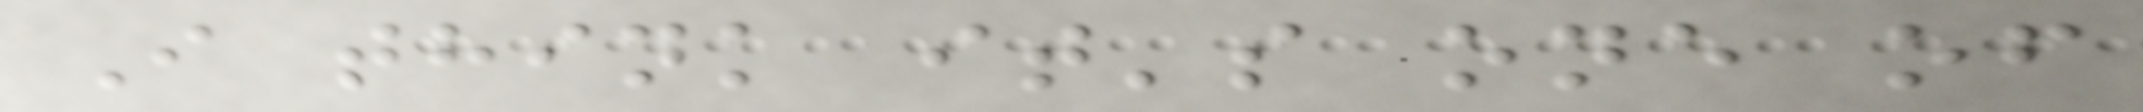I think it's one of
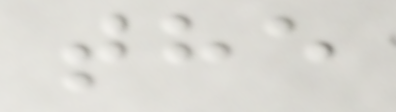the
